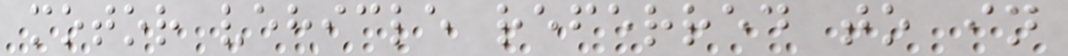motor vehicle referred to in
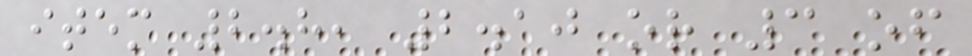item 2.8, 2.10 or 3 of
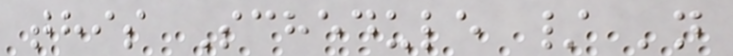this Schedule / 'n
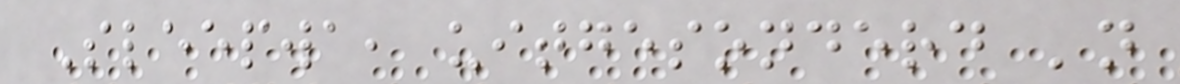Sleepwa, uitgesonderd 'n
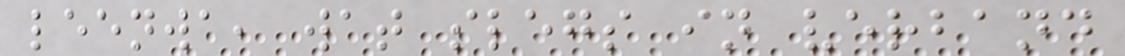leenwa, wat slegs in verband
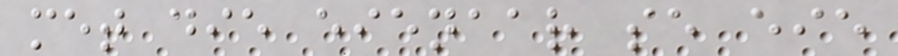met die eienaar se eie
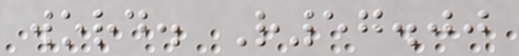word. R57.00
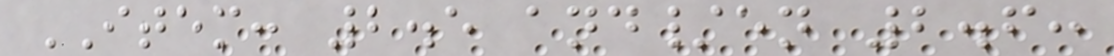ITEM: 2.5 and/en 2.6:
